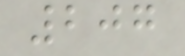207
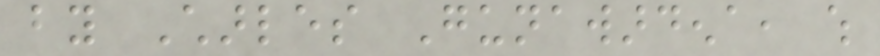by Charles Gunawardena, which
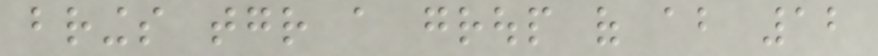brings together a group of about 12
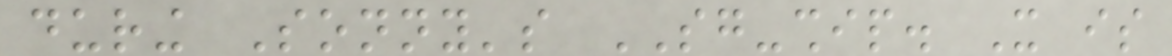during Sonny's SG-ship. It is
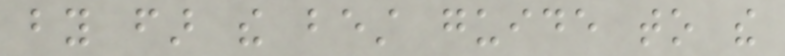by far the best guide to the
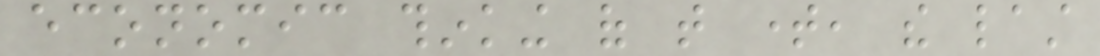economic thinking of that time, the last
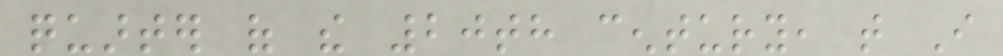quarter of the 20th century, that I
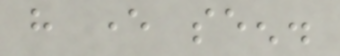have ever seen.
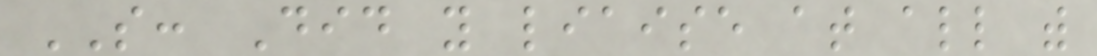SO: Did you liaise at all with
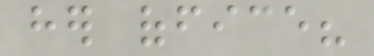her office?
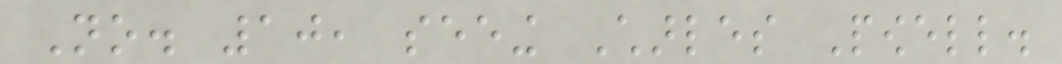No. 10, seeing Charles Powell.
